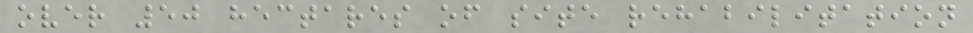over 50 hectares of site rehabilitation
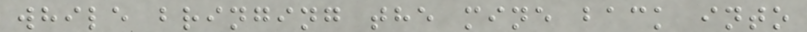while bringing the mine back into
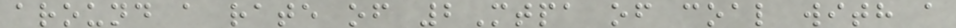around a rate of 2Mtpa of coal with a
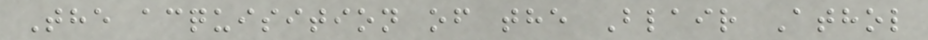The acquisition of the Blair Athol
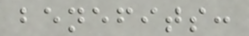benefits:
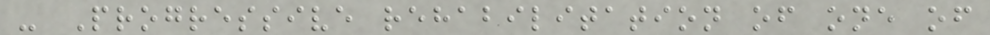- Progressive rehabilitation of one of
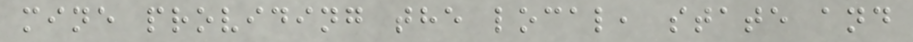mine providing the local, state and
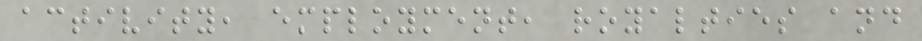activity, employment, royalties and
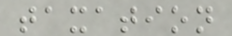taxation
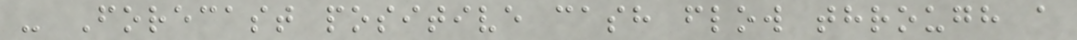- Forecast positive cash flow through a
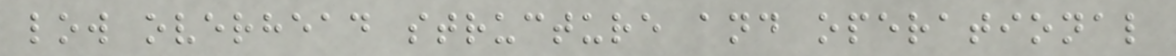low overhead structure and operational
